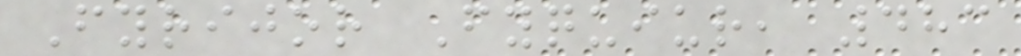Fyrijor Fyquiur, 483
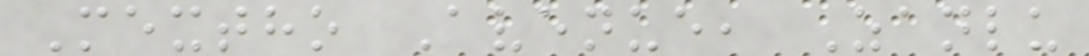Mextho Avenue, Zanlu
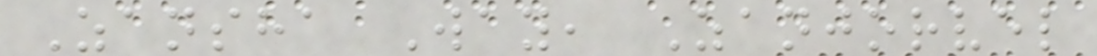Zansha Way, Zanjorvel
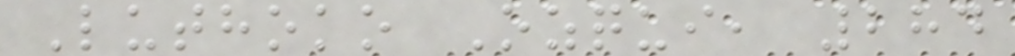Luthoko Ozqui, 284
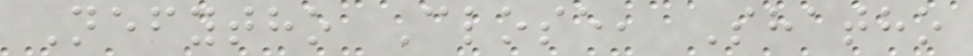Nefytho Close, Shatho
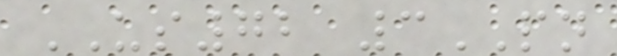US72 3PN
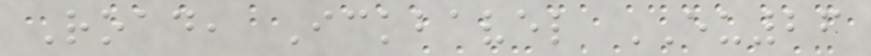Road, Ickbavel EU26
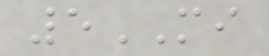5MI
